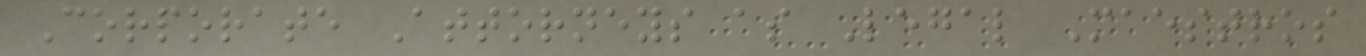Corporate Attorneys as Legal Maestros
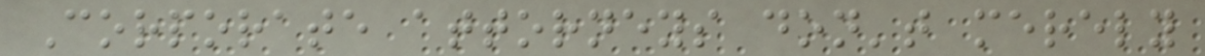Corporate attorneys don't merely
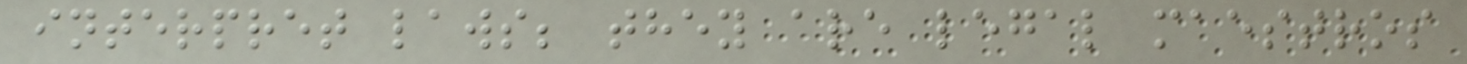interpret laws; they are legal maestros
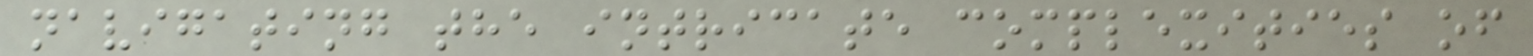navigating the intricate complexities of
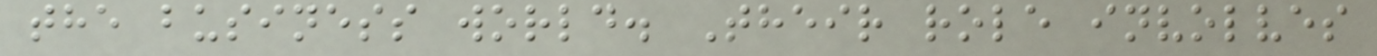the business world. Their role involves
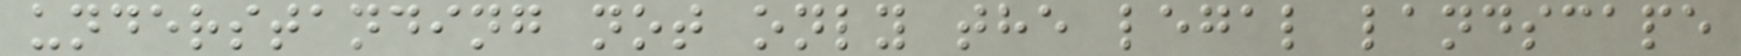understanding not only the legal landscape
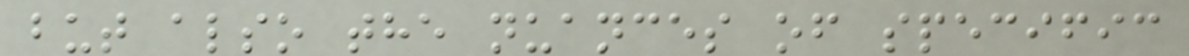but also the nuances of specific
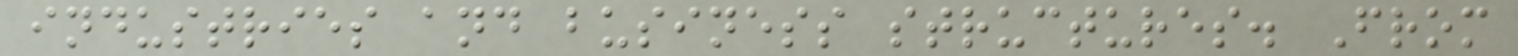industries and business structures. From
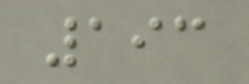193
